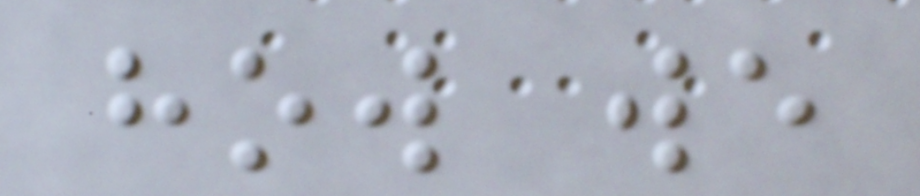how we
